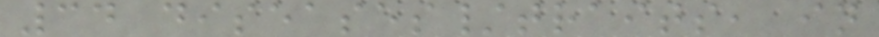34 diseases/traits, in
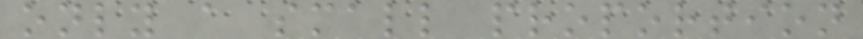only a small proportion
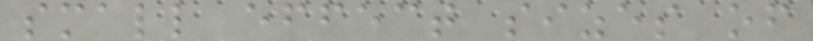small effect sizes of
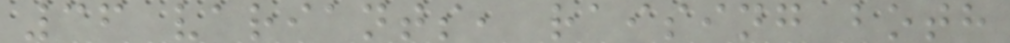36 variants, raising both
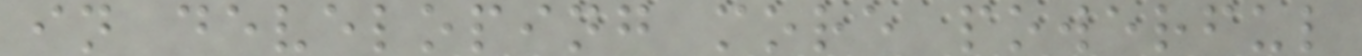in developing more powerful
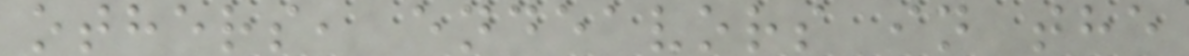others, endeavors in the
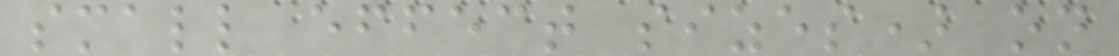small effect sizes) on
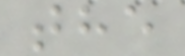the
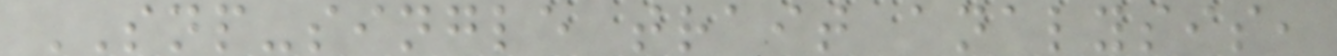SNP-single trait analysis,
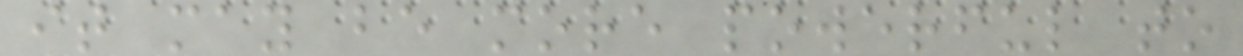it may be more powerful to
